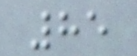85
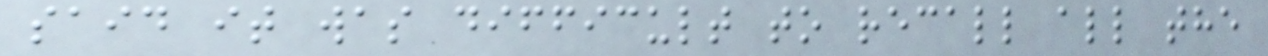said it was difficult to recall all the
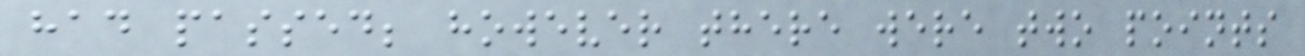had passed; however there were two points
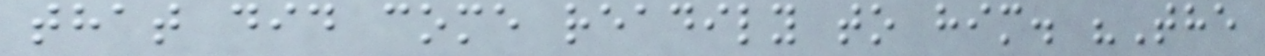that did come readily to him. "The
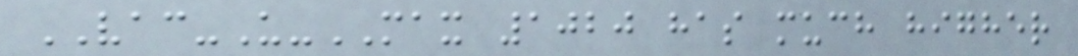VAC-U-MAX 1020 has much higher
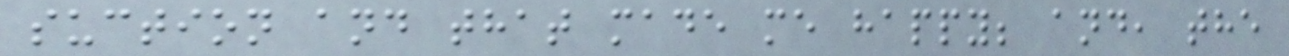suction and that made me happy; and, the
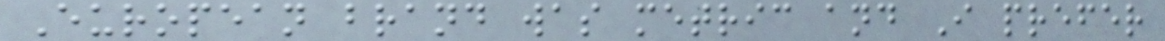European brand was metric and I prefer
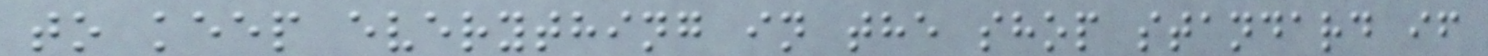to keep everything in the shop standard if
